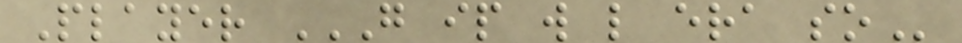Player G IP W L ERA SO
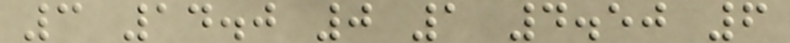3 14.0 0 1 4.50 6
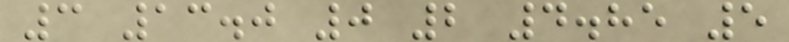3 13.0 0 2 4.85 5
